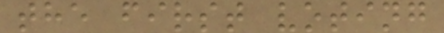the first voting
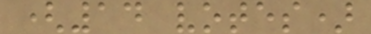(14 votes)
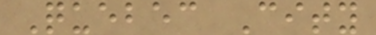Quebec City
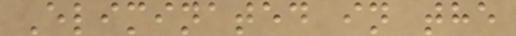Eliminated in the
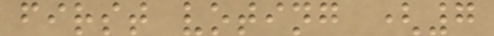first voting (7
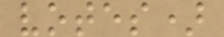votes)
